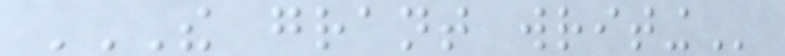THE GRANT WRITING
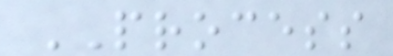PROCESS
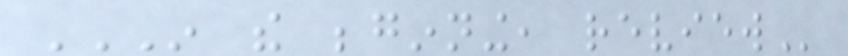IN THE BEGINNING, REVIEW
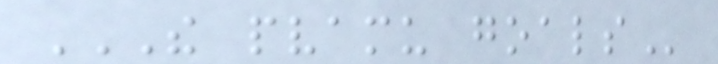THE PVAMU GOALS
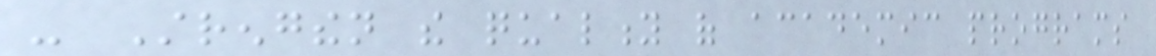- Strengthen the quality of academic programs
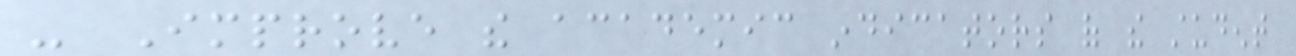- Improve the academic indicators of the student
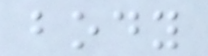body
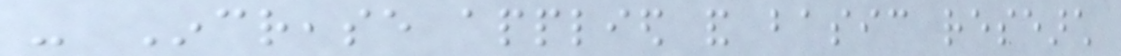- Increase applied and basic research
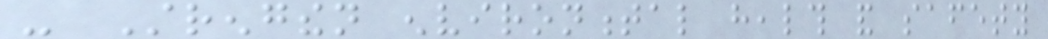- Strengthen environmental health and safety
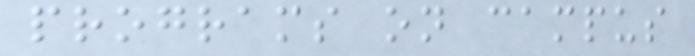programs on campus
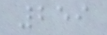259
